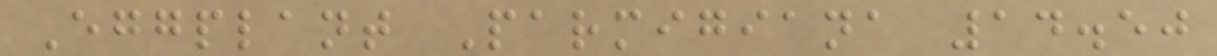Eggplant Parmigiana 14.50
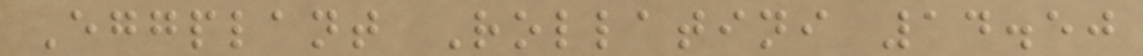Eggplant Rollatini 14.50
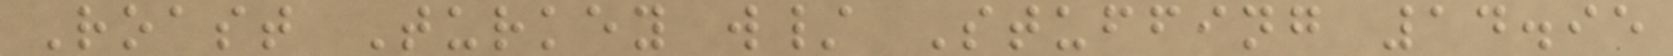Roast Turkey w/ Stuffing 14.95
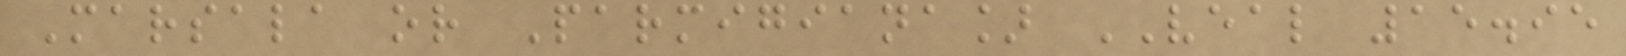Marsala or Parmigiana] VEAL 15.95
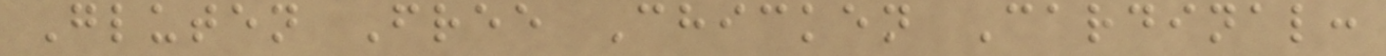Gluten Free Chicken Cardinal:
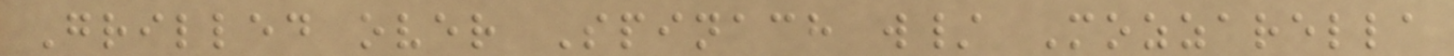Grilled over Spinach w/ Mozzarella
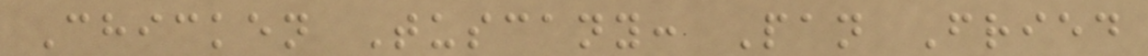Chicken Tuscany: Pan Fried
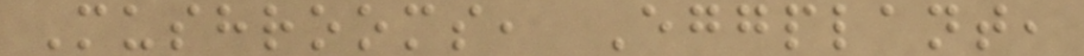Mushrooms, Eggplant,
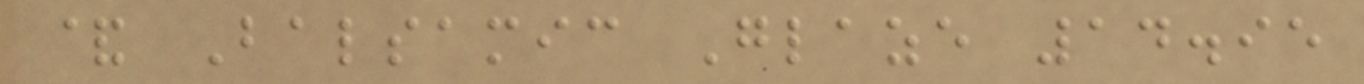& Balsamic Glaze 14.95
